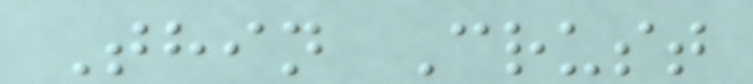Thin Crust
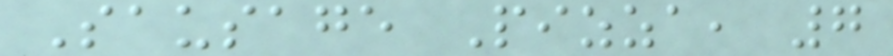Sausage Pizza, 7
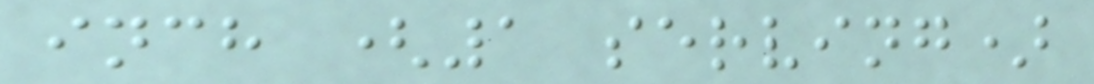inch (1 serving)
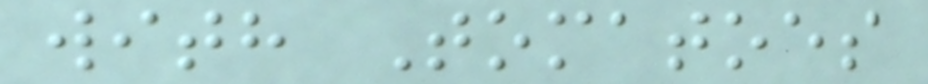with Tomatoes
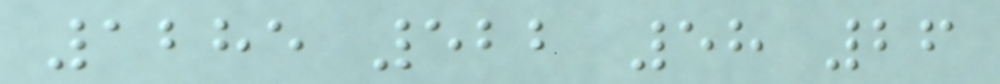1285 522 58 26
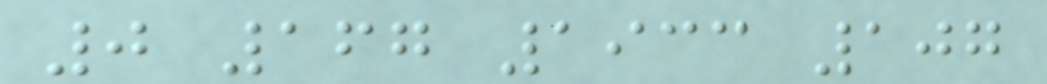0 167 1933 107
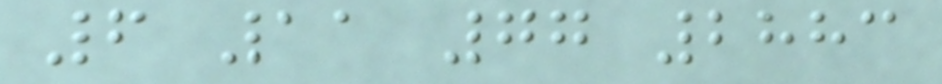6 11 77 2883
